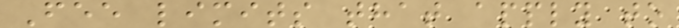Fee limits that apply to
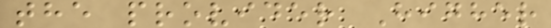the provider Higher
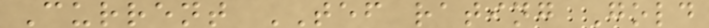Current TEF rating Gold
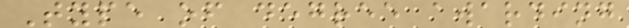Type of degree awarding
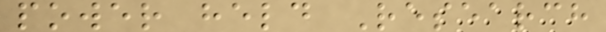power held Research
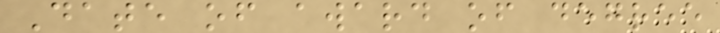Date of award of degree
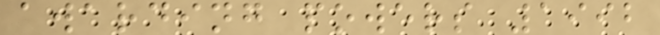awarding powers 1992
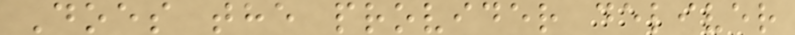Does the provider deliver
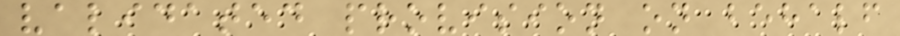validated provision on behalf
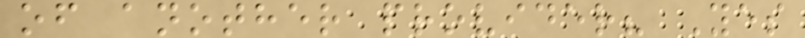of another provider? Yes
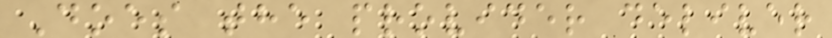Does the provider deliver
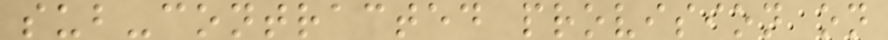sub-contracted provision on
